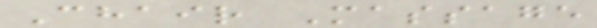Chair Massage
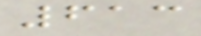613
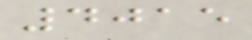4015
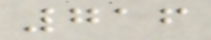716
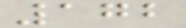172
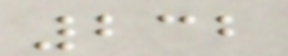232
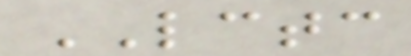LCTC
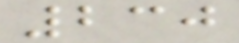230
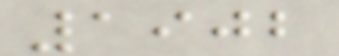1902
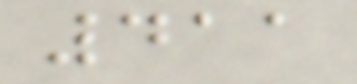411
